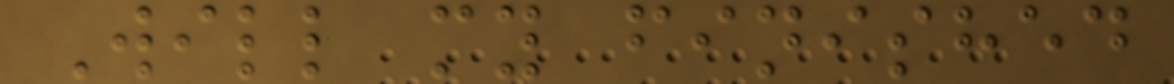Will my finished
